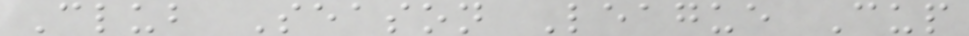Club Season League Cup
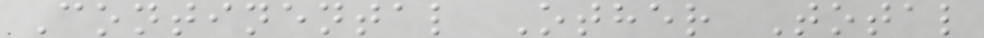Continental Other Total
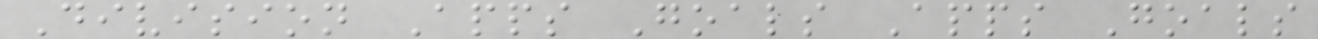Division Apps Goals Apps Goals
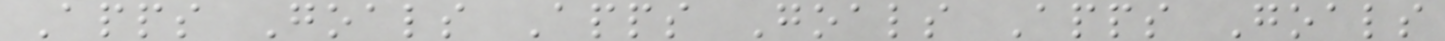Apps Goals Apps Goals Apps Goals
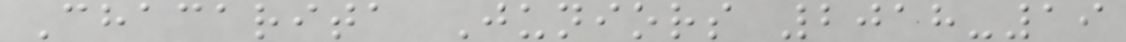Chacarita Juniors 2018-19
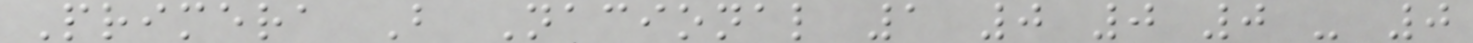Primera B Nacional 1 0 0 0 - 0
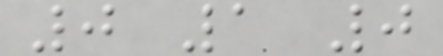0 1 0
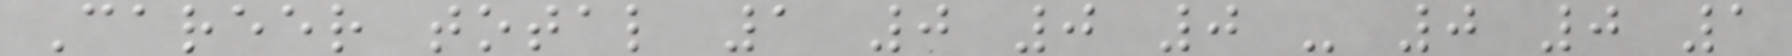Career total 1 0 0 0 - 0 0 1
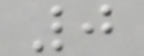0
